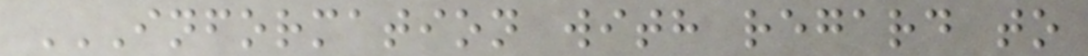INFORMATION WITH REGARD TO
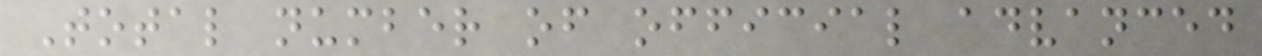Total number of official advanced
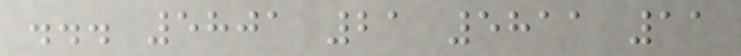... 5801 21 5811 11
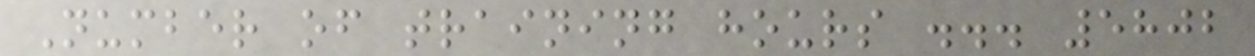Number of training hours ... 5802
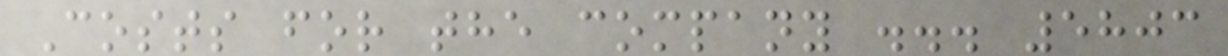Costs for the company ... 5803
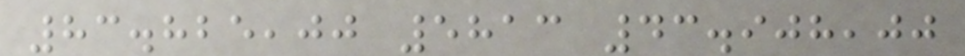83.825,00 5813 43.908,00
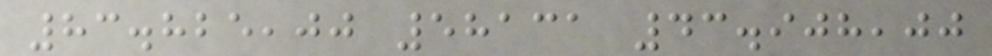83.825,00 58131 43.908,00
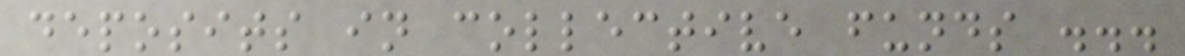deposits in collective funds ...
